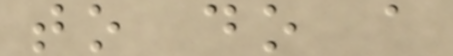to do a
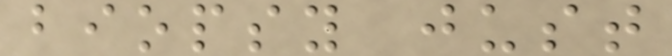biopsy just
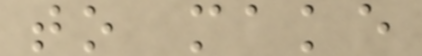to make
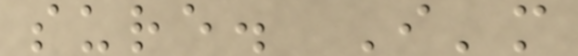sure. I'm
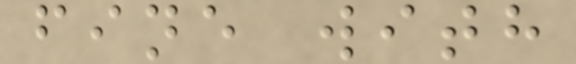fine with
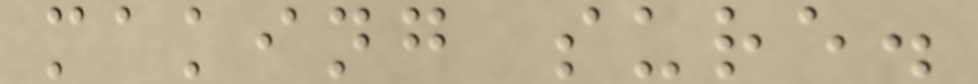making sure.
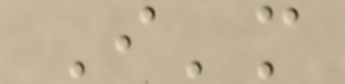I'm
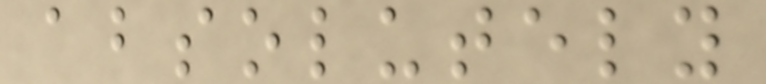absolutely
